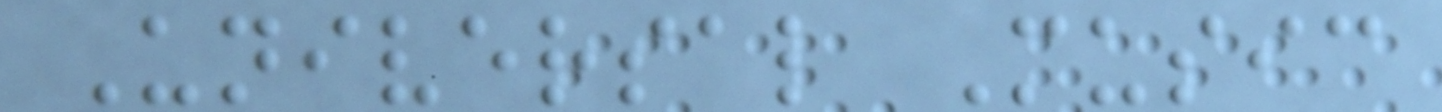Universal Music
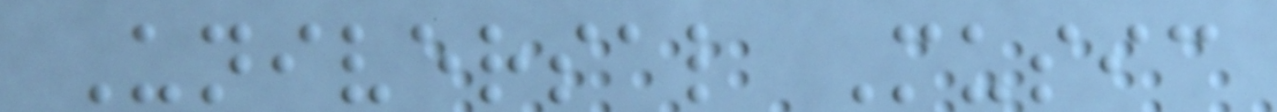Universal Music
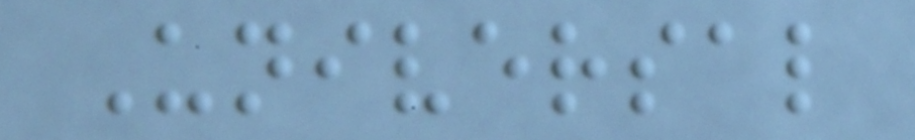Universal
